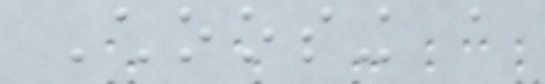Choosing a
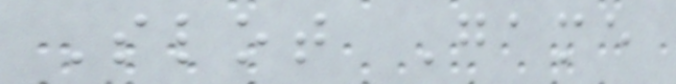Slot Game
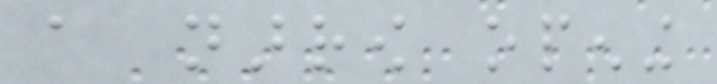a narrow opening
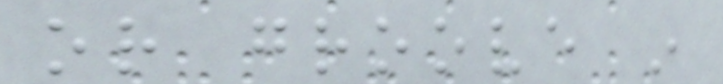or groove in
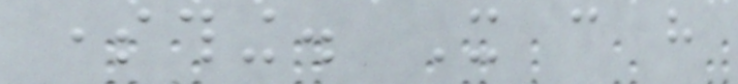something. It can have
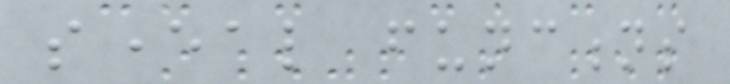several functions
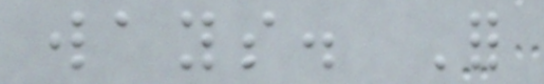ways. For
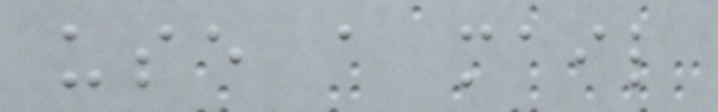use a mail
